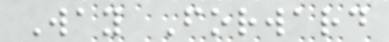Way Forward
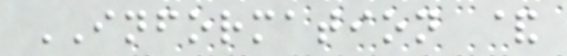INFORMATION &
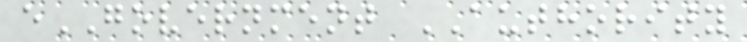eGOVERNMENT AUTHORITY
